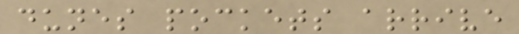dunes pockets arrive
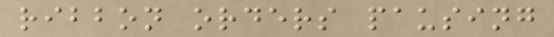ribbon orders pausing
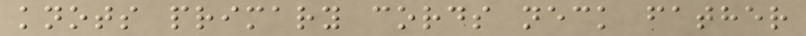knots primary cords neck father
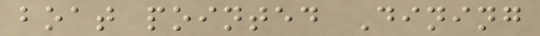boat pointed Dining
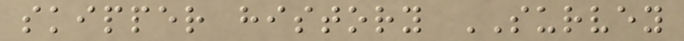skipper history SURVEY
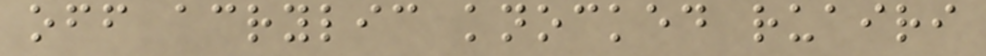off acrylic knocked ruairi
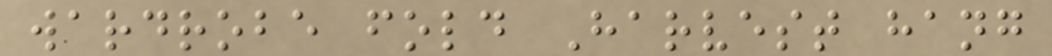wardrobe fold Harvest hang
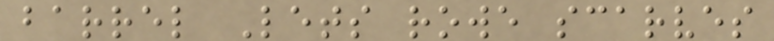barrel Lets rowe scarves
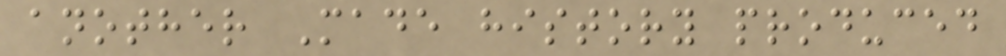another Made history produced
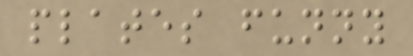plates funny
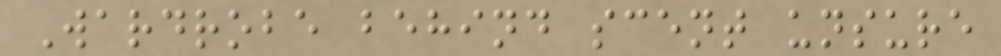Wardrobe behind scent unsure
